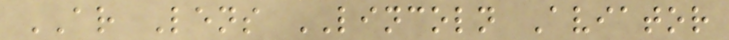AR Lens LINCOLN Aviator
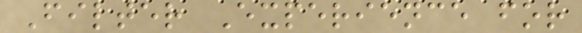Filter Experience for
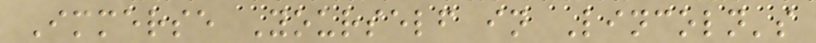Immerse Yourself in Lincoln's
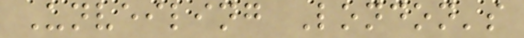Unveiling London's
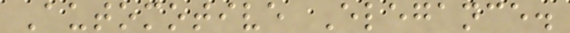Automotive Elegance.
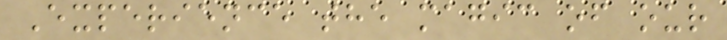Experience the magic of our
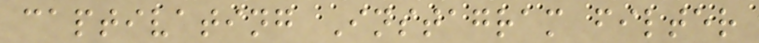captivating Instagram filter
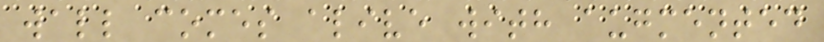wall comes alive with augmented
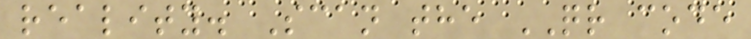reality. Scan the QR code
